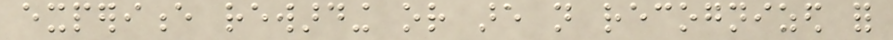experience rewarding or are not recognized for
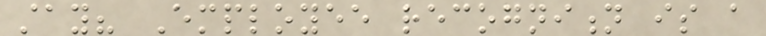stay? Employee recognition is a
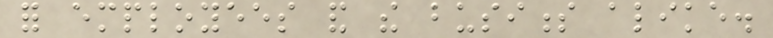for employees and the business alike.
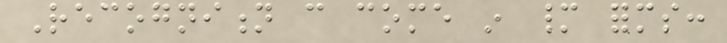Recognition can come in many forms:
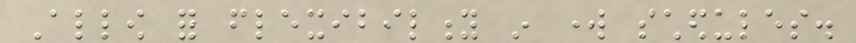Allow for flexibility in work schedules.
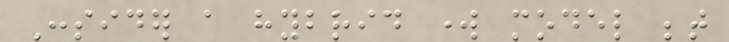Consider a hybrid work model between
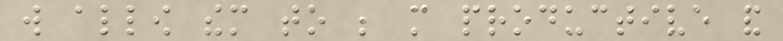will allow them to be more productive and
